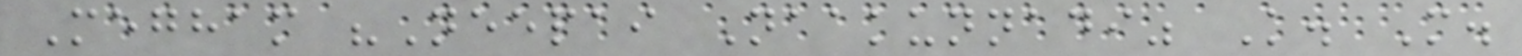Megham "Neepai Naakunnadi" K. M.
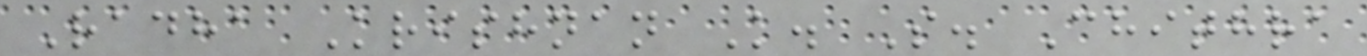Radha Krishnan K. S. Chithra
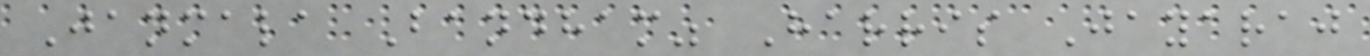Janmala Bandham" Harris Jayaraj
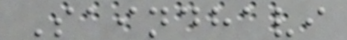Saindhavi
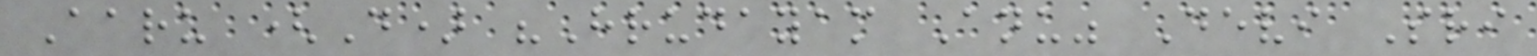Aaru (D) "Hrudayam Anu" Devi Sri
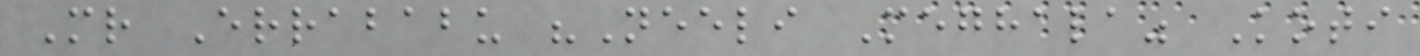Mr Errababu "Neeli Meghala" Koti
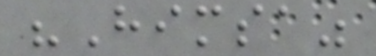"Himsa"
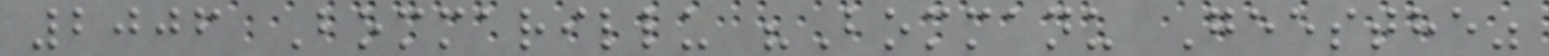2006 Bommarillu "Bommanu Geesthe"
